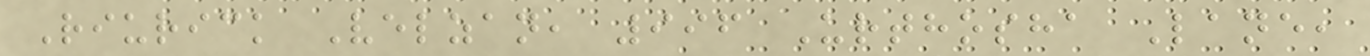Riurick Velzan, 996 Urthosha Lane,
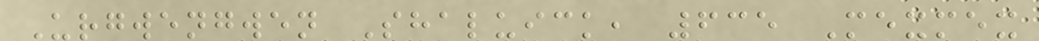Urgwengwen Shaluick, 635 Mexmex
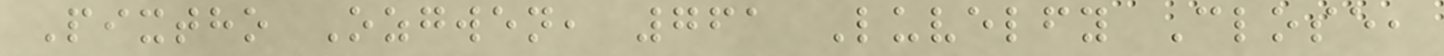Pixtho Ozgwen, 761 Luvelfy Close,
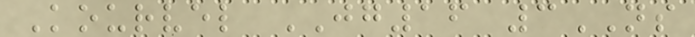Kourvel JG16 3NS
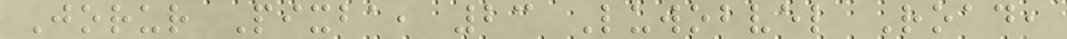Jorur Pixba, 23 Luwobvel Road,
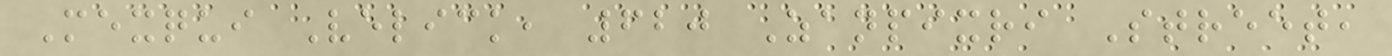Mexqui Velick, 620 Zanpixri Street,
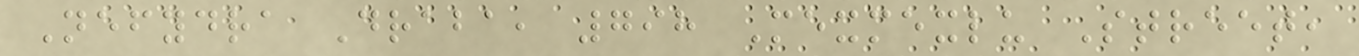Nefydra Draba, 798 Mexmexlu Street,
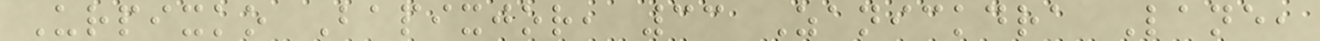Urpixko Bapixjor, 33 Zanickdra Lane,
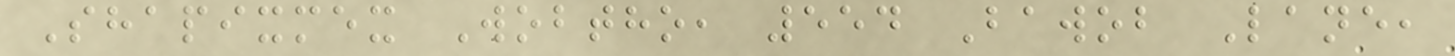Shapixmex Wobtho, 554 Bawob Lane,
